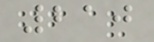210
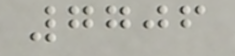7706
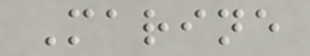Marine
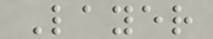Layer
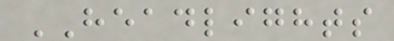HEADLIGHTS
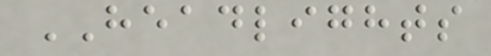HEADLIGHTS
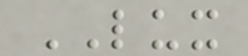LUX
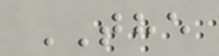THE
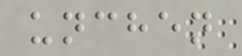unchen
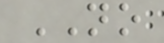NO
